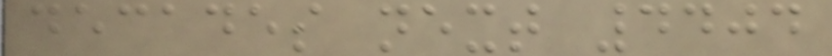decades next 4404
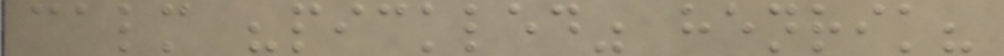calm "pickled" henrik?
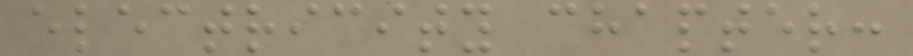electricity chapter:
